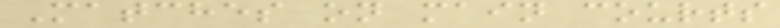Matches on main courts
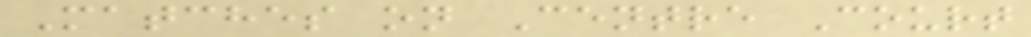Matches on Centre Court
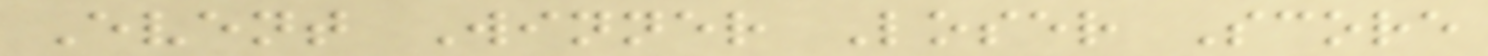Event Winner Loser Score
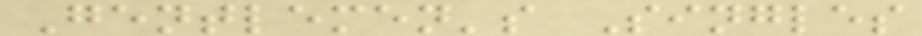Gentlemen's Singles
